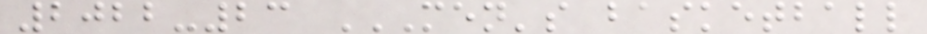2022-23 MEN'S BASKETBALL
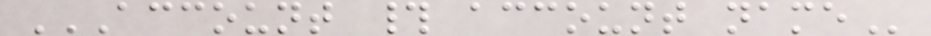ACCOUNT # ACCOUNT NAME
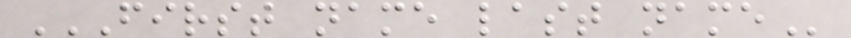FIRST NAME LAST NAME
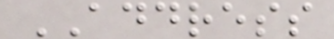ADDRESS
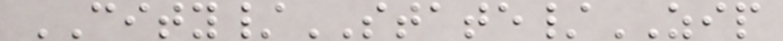CITY/STATE/ZIP
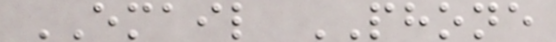EMAIL PHONE
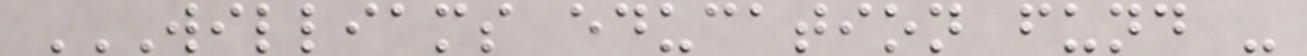WILLIAMS EDUCATION FUND -
